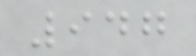947
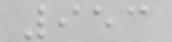953
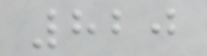820
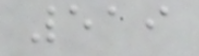519
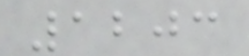1203
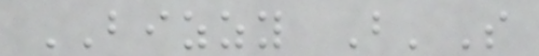BIZZY B'S
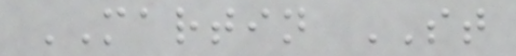MARTIN ST
